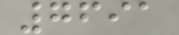7691
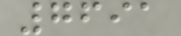7691
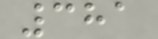381
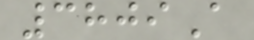3809A
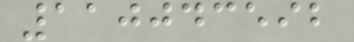110043592
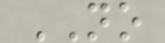NO
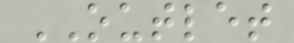OUTLET
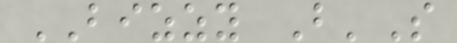BIZZY B'S
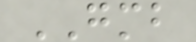GMB
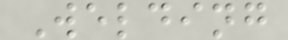Welding
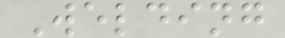Welding
